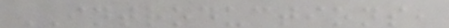INTRODUCTIONS,
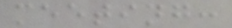meeting:
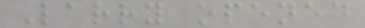Larry opened
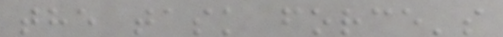the task force's
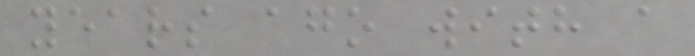years ago with a
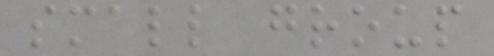small group
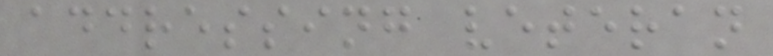addressing veteran
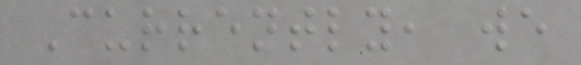Currently, we
